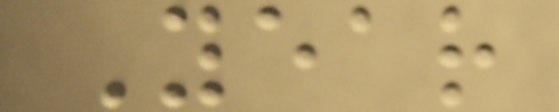Year
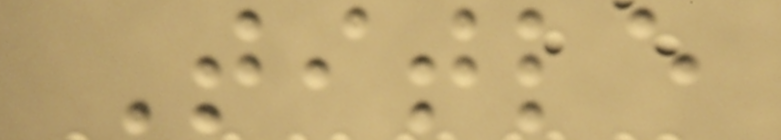Title
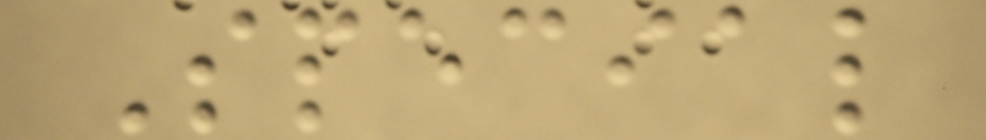Special
